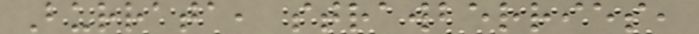Burrata, strawberries,
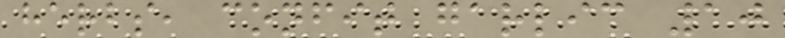herbs, confit garlic 10
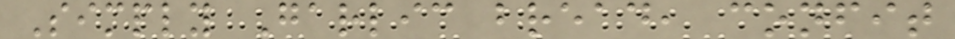Simply Garlic bread, confit
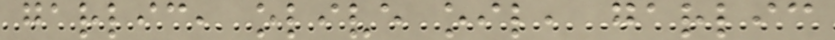garlic, olive oil, garlic
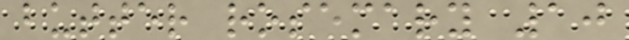butter rosemary 10
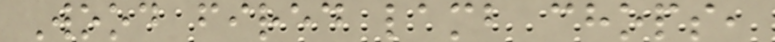Wood fired lamb chops,
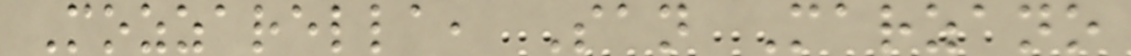Mozzarella, San Marzano
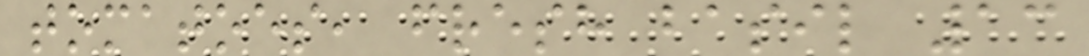tomatoes, fresh basil 13
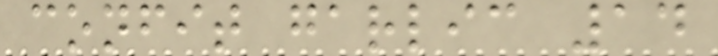confit garlic 14
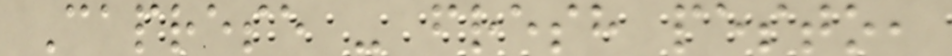Caprese - fresh pesto,
